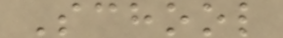School
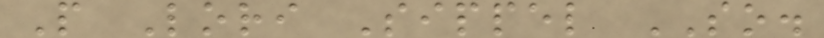P Lori Sippel SO.
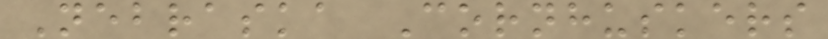Nebraska Cornhuskers
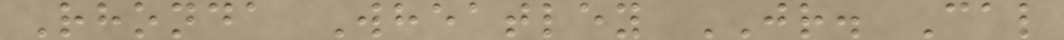Rhonda Wheatley JR. Cal
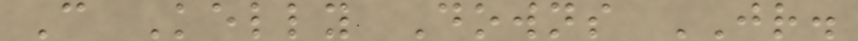C Kelly Downs JR.
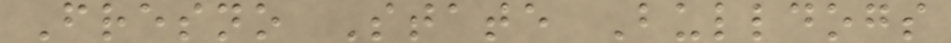Fresno State Bulldogs
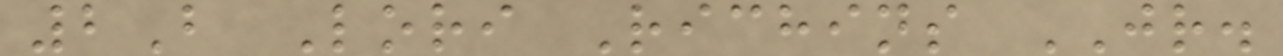2B Lori Richins JR.
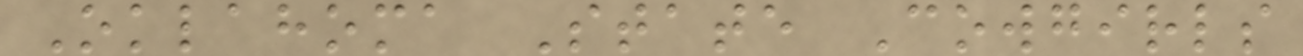Oklahoma State Cowgirls
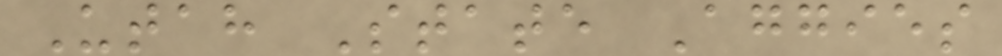Utah State Aggies
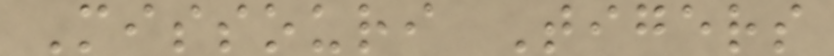Missouri Tigers
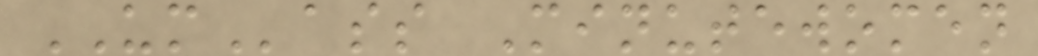UMass Minutewomen
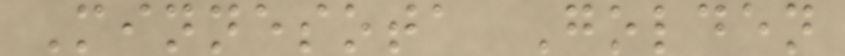Minnesota Golden
